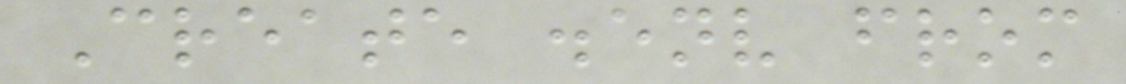Create .env from
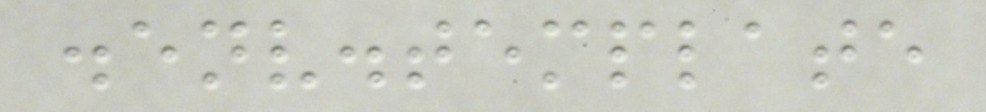.env.template
